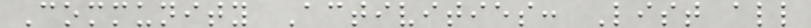Community Activities: List all
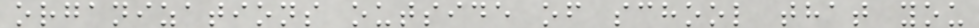organizations outside of school that you
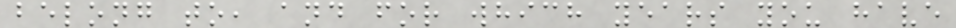belong to, and for which years you have
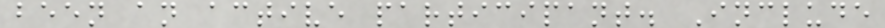been an active participant. Include
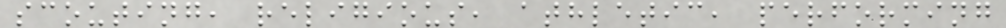scouting, religious, athletic, performing
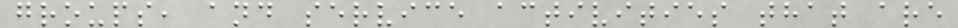groups, and service activities that are
